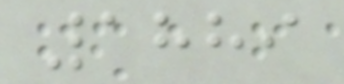1889
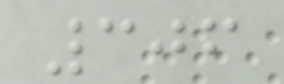306
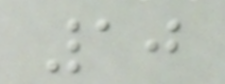10
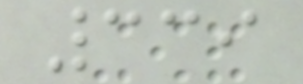339
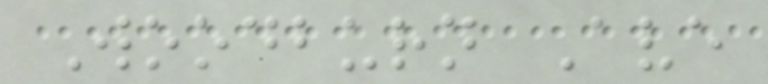Woodburn Ave
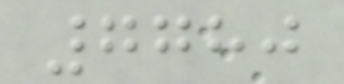7780
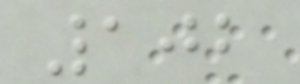102
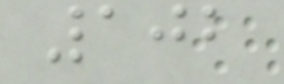102
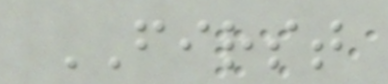FIRST
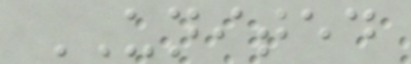UNITED
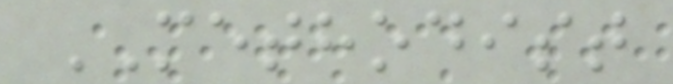METHODIST
